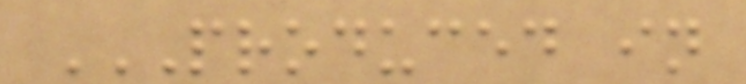PRODUCED IN
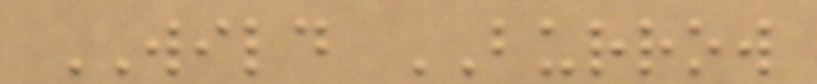WILD BURROW
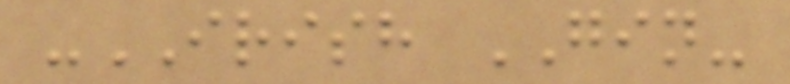-IRISH GIN-
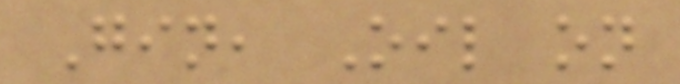Gin, Oil on
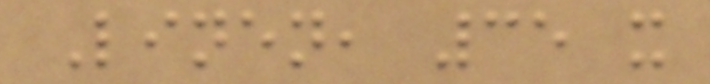Linen, 35 x
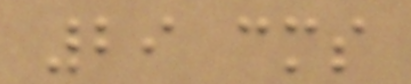29 cms
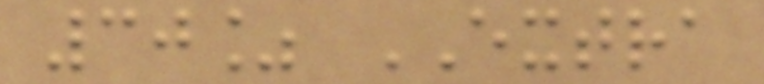30% EXTRA
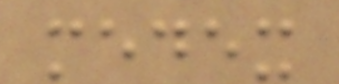medex
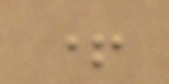+
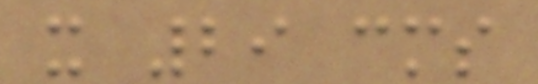x 29 cms
